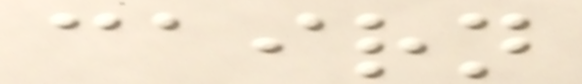cairn
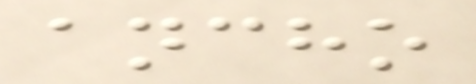ancho
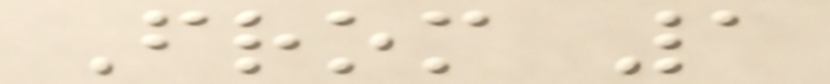From 1
